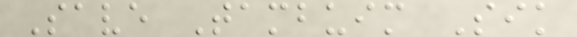Save Tambuim Sik
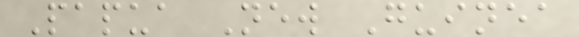Papua New Guinea
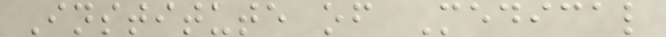Institute of Medical
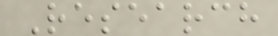Research
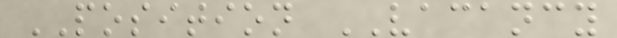POSITION VACANCY
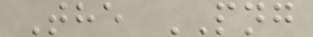The PNG
